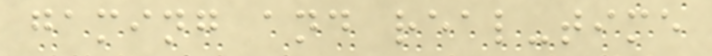gaming and real-time
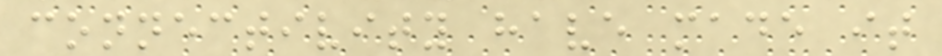connectivity have made it
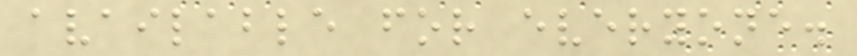available for everyone.
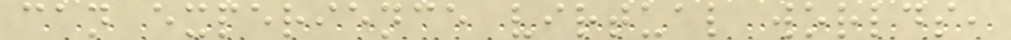can experience virtual worlds,
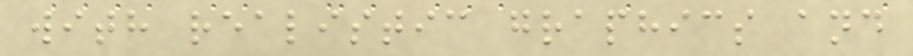with realistic graphics and
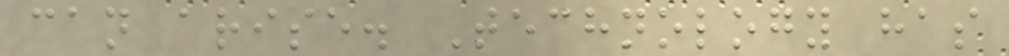can arise. Technology has
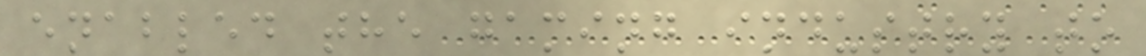enabled the gaming industry to
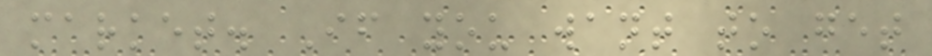market. If you want to get
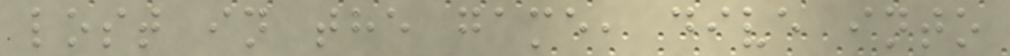lost in the game, dive into
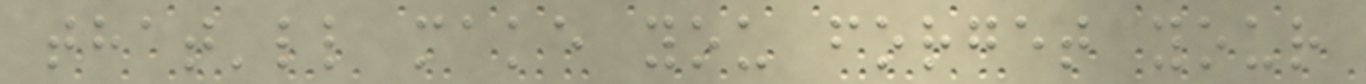that'll make you forget your
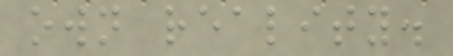own reality.
